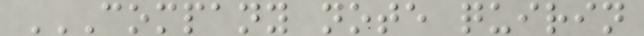COMPANY NOTE QUIRIN
